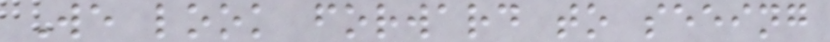We look forward to seeing
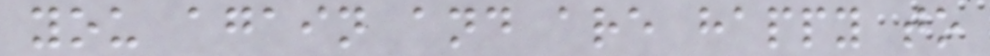you again and are happy to
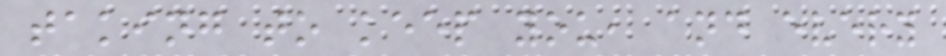taking to keep you, and every
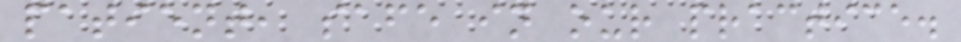patient, safe in our practice.
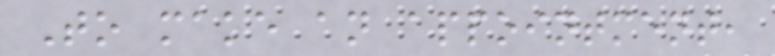To make an appointment,
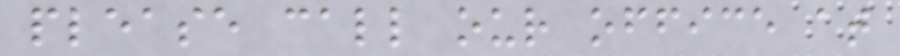please call our office at
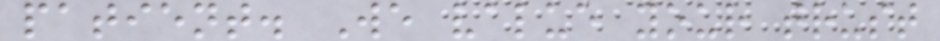patient. We value your trust
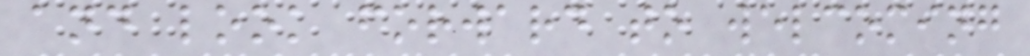and look forward to welcoming
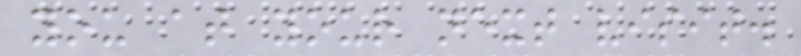you at your next visit.
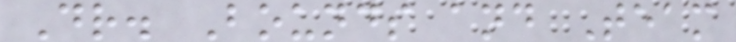Dr. Bounds and Team
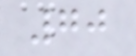70
